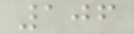106
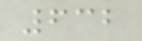632
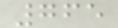765
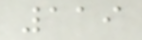119
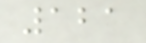121
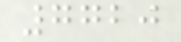7720
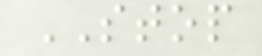STOP
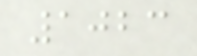1023
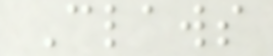Claws
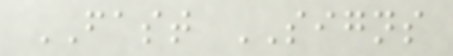FAST SIGNS
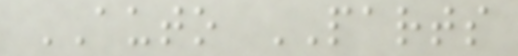AUTO PARTS
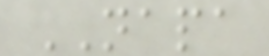NAPA
